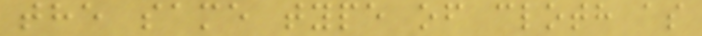the same type of cloth as
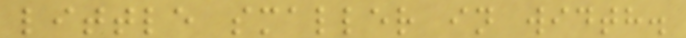little smaller in width.
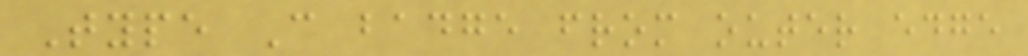Type C badge from outer edge
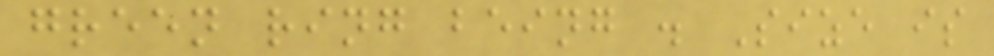green ring being . Size is
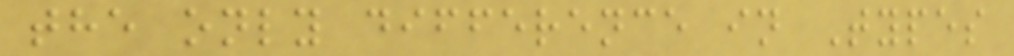the only difference in Types
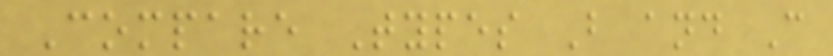Compare Types B and C
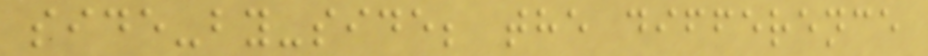side-by-side; the difference
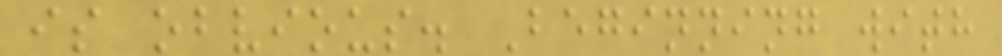is obvious. Beginning with
